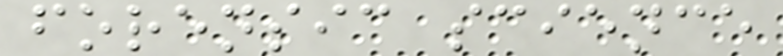forensic science
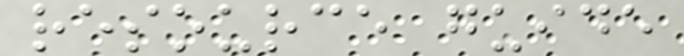resource guide
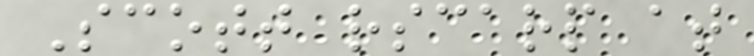Scott rscarp at
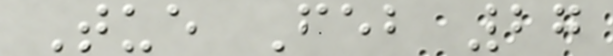Tue Feb 27
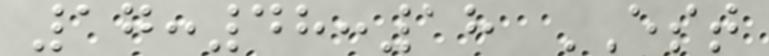17:48:18 EST
